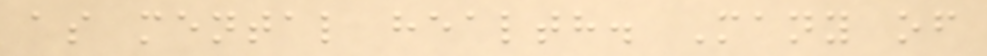as mental health. Many of
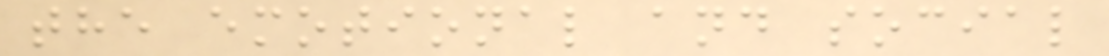the emotional and social
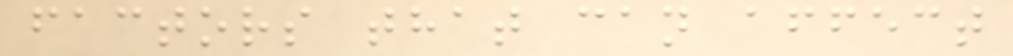factors that can affect
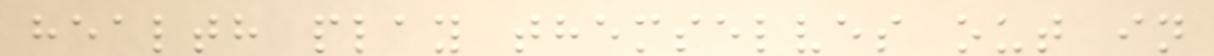health play themselves out in
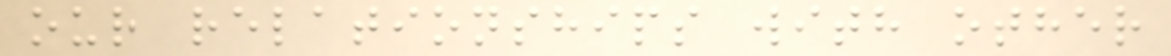our relationships with other
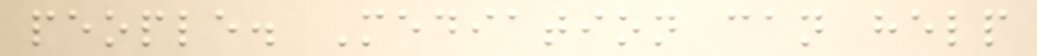people. Mediation can help
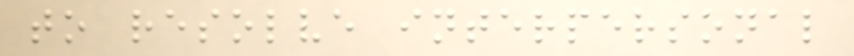to resolve interpersonal
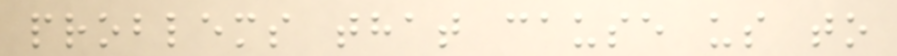problems that cause us to
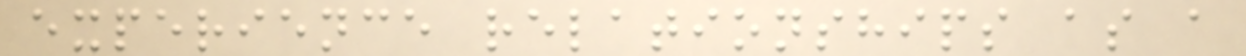experience relationships as a
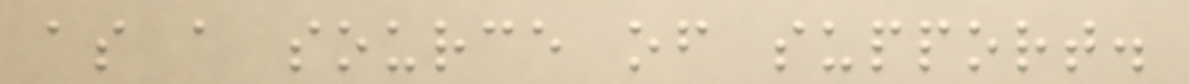as a source of support.
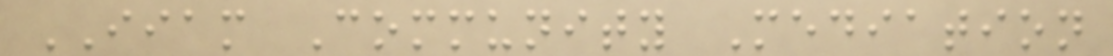IIAM Community Mediation
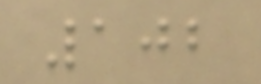102
